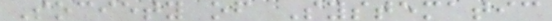Society of Systematic
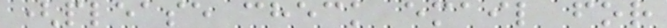(please check email for
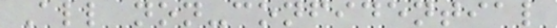All non-confidential
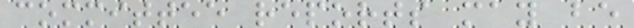committee reports may be
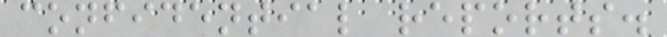confidential reports.
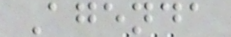Agenda
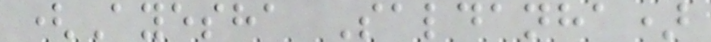(Ayesha Saldanha)
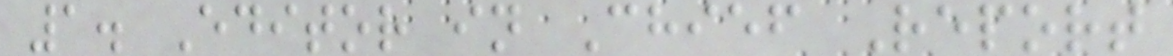1. Editor in Chief Report
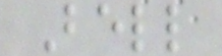Bell
